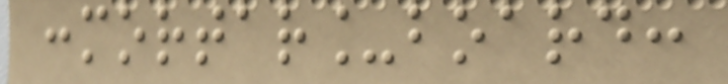:mortar_board:
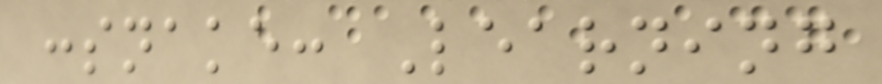:snake: Learning
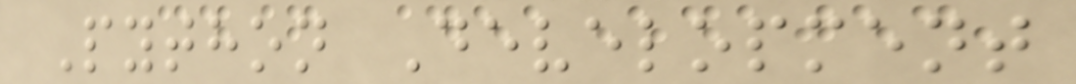Python Development
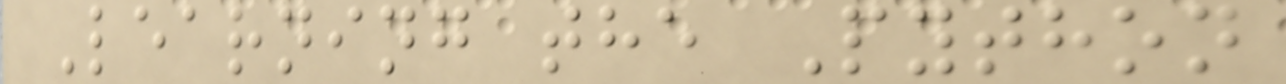Learning the Python
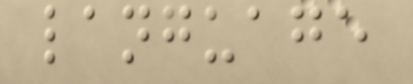language
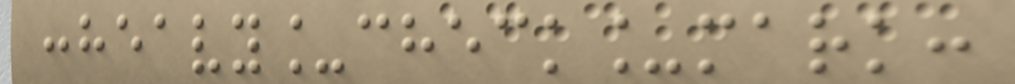:heavy_check_mark:
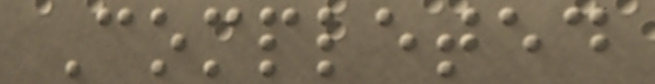Completed
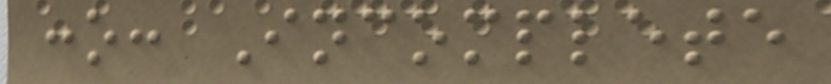:o: Incomplete
